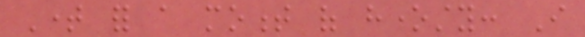Time for a moment of honesty: I
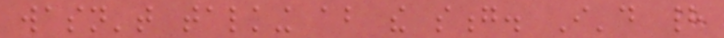wasn't talking about the song. I'd had
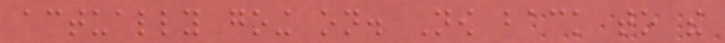actually going on. Now back to the
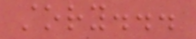story...
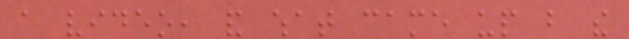a video, and what came up but the
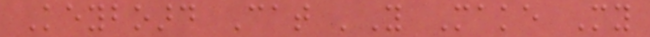Keyboard Cat 'You Make My
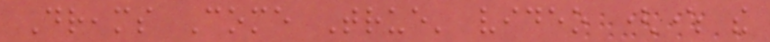Dreams Come True' video (where the
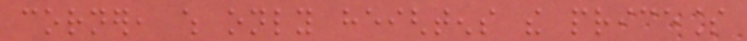corner, which only heightens the priceless
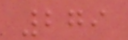279
